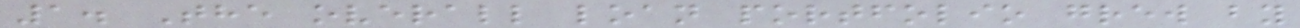1. The overall loan portfolio grew by
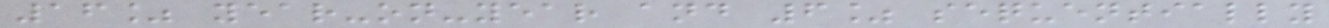16% year-on-year and 6% sequentially
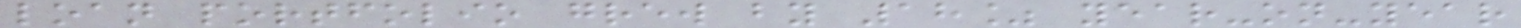loan portfolio grew by 18% year-on-year
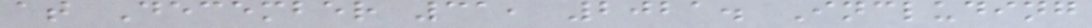at December 31, 2021. Including
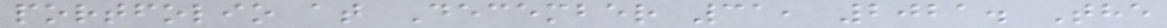portfolio at December 31, 2021. The
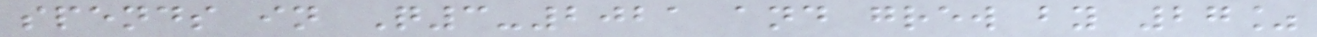spends in Q3-2021 and grew by 27%
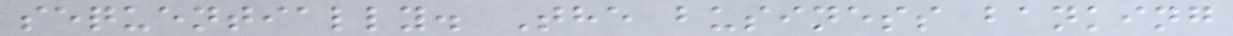sequentially. The business banking
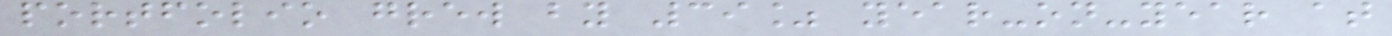portfolio grew by 39% year-on-year at
